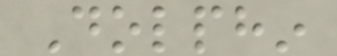Dolphin
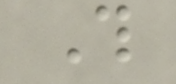This
